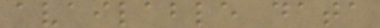available data
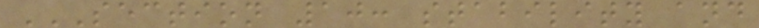SECTION 10: STABILITY AND
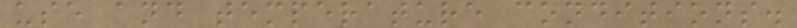use and temperature conditions.
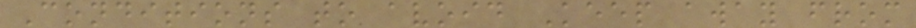Conditions to avoid Keep away from
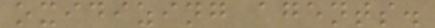oxidizing agents.
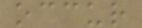occur
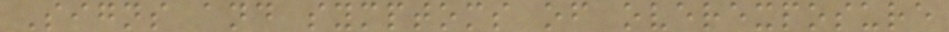Signs and symptoms of overexposure
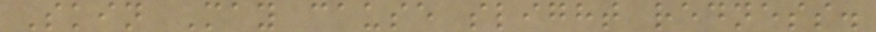Skin May cause slight redness.
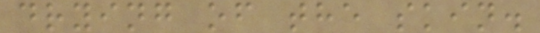drying of the skin.
